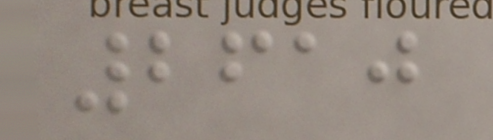2610
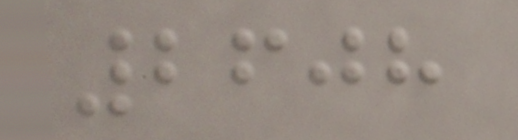2608
